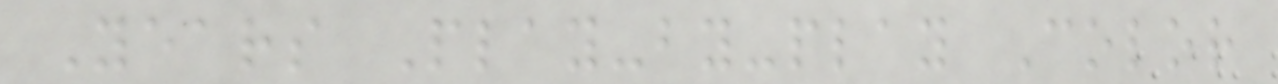Years Play-by-play Color
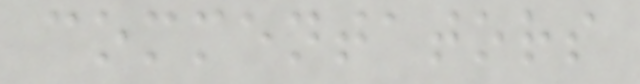commentators
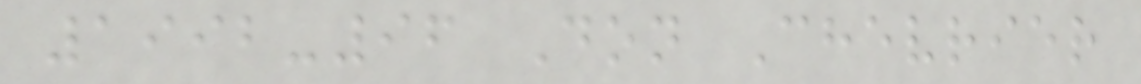1992-96 Don Chevrier
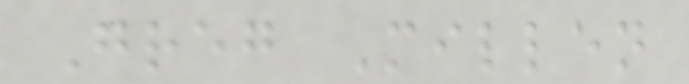Greg Millen
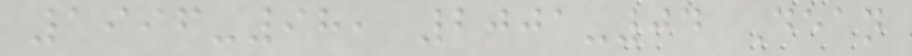1996-98, 2001-04 Dean
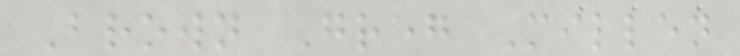Brown Greg Millen
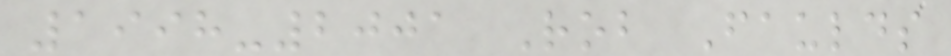1998-2001 Rob Faulds
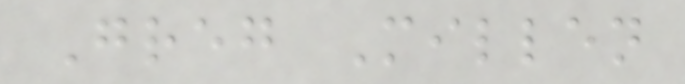Greg Millen
